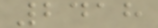2418
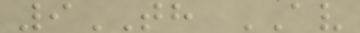9TH AV
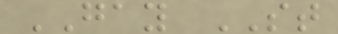GAY ST
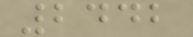2442
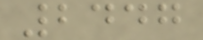2447
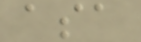asa
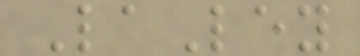LaLey
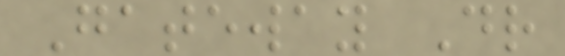Gateway Dr
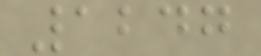1247
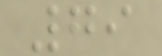79
